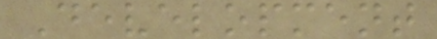Development
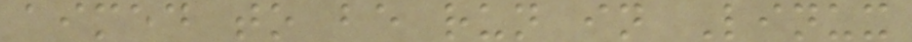aimed to be run in Linux
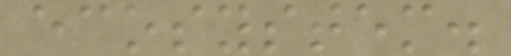ecosystem.
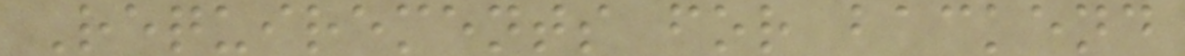Requirements for backend
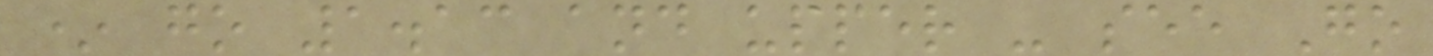* go 1.13 and upper - see Go
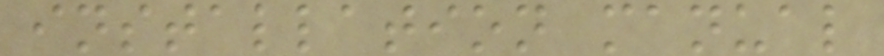installation manual
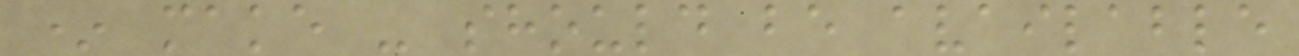* make - should be available
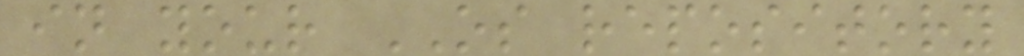in your OS repository
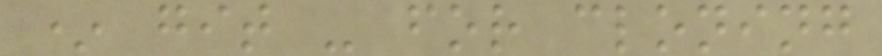* git - for cloning
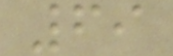69
